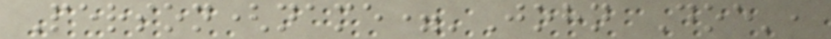Person(name='John Doe',
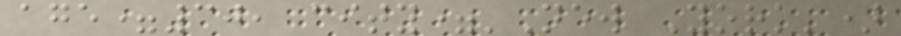age=30, city='New York')
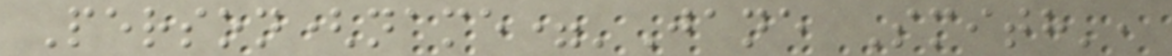Person(name='Jane Smith',
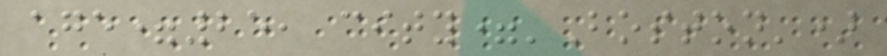age=25, city='Boston')
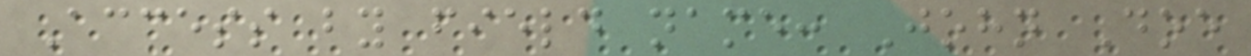Access by field name: John Doe
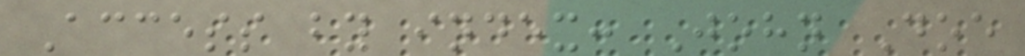Access by index: John Doe
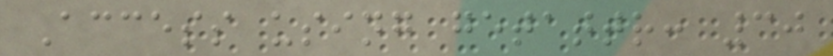Access using getattr: 30
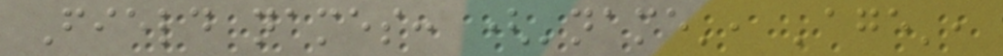Field names: ('name', 'age',
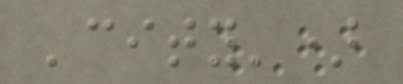'city')
